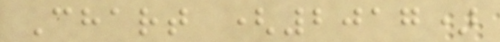Chart (2017)
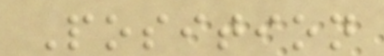Position
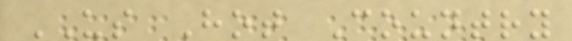US Hot Country
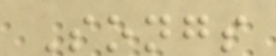Songs
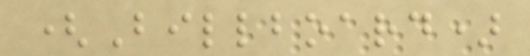(Billboard)
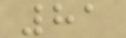81
